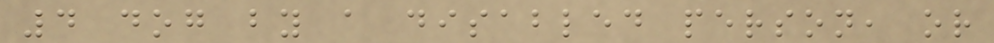4 dog by a disabled person, or
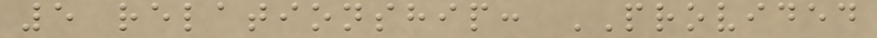5 relationship: PROVIDED
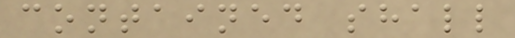contained shall
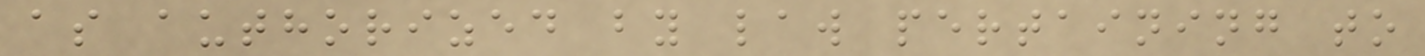as authorized by law pertaining to
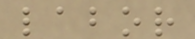labor
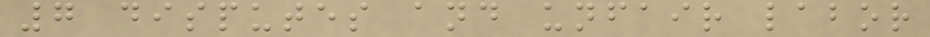7 disputes and unfair labor
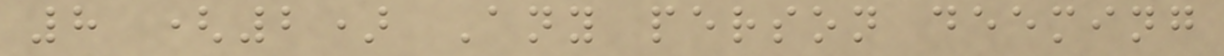8 (2) Any person deeming
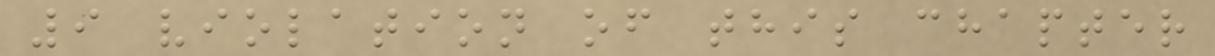9 violation of this chapter
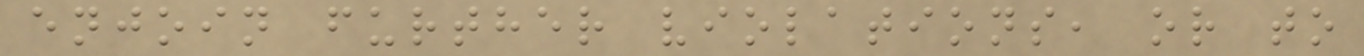enjoin further violations, or to
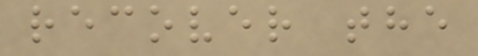recover the
